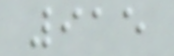915
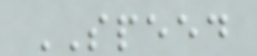SPEED
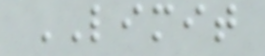LIMIT
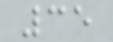35
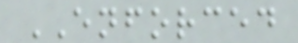ENFORCED
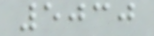5030
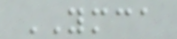YMCA
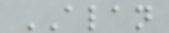ALAN
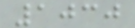1030
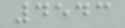4543
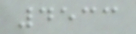4533
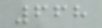668
